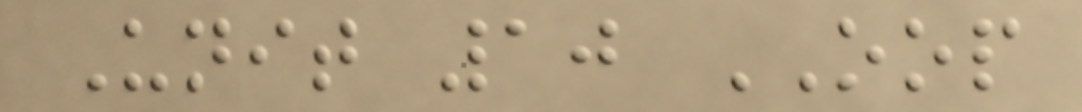Unit 10 OOP
